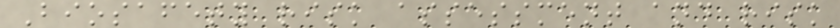Biosafety risk assessment and risk
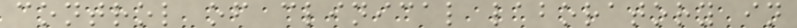control of clinical laboratory in
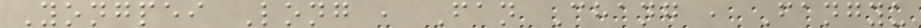Yongpei Long , Fan Chang , Fangyu
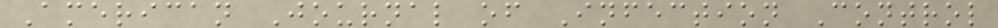American Journal of Infection Control
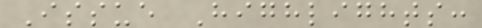Issue Highlights:
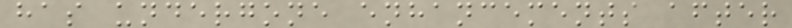has undergone enhancements after
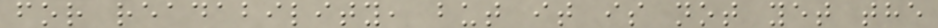for readability, but it is not yet the
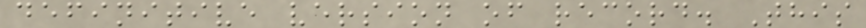definitive version of record. This
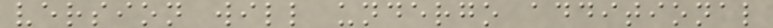version will undergo additional
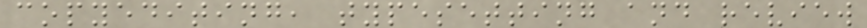copyediting, typesetting and review
